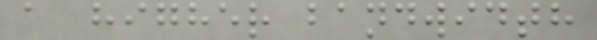a higher bandwidth
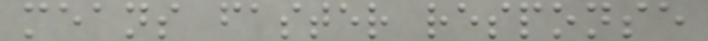means faster response
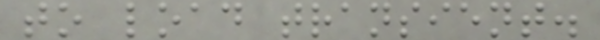to load transient.
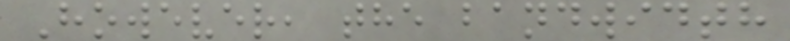However, the bandwidth
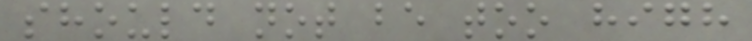should not be too high
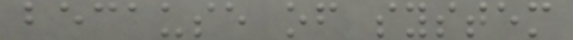because of system
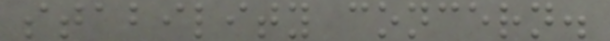stability concern.
